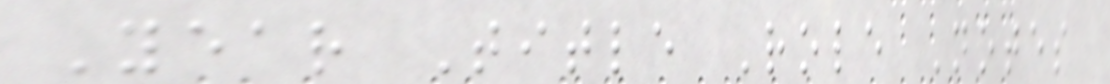Year Title Role Notes
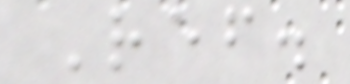Ref.
